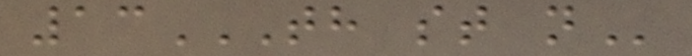13TH ST N
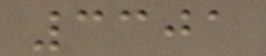3301
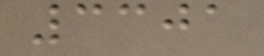3301
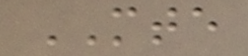MTE
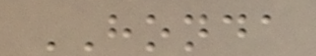HONDA
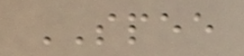SPEE
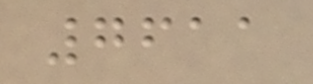7611
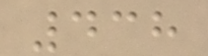438
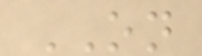ON
